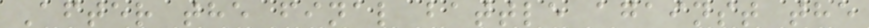After the final battle against the
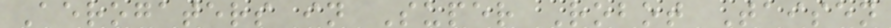Aerogaters in Super Robot Taisen
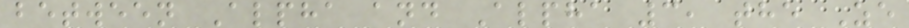between Alpha and Alpha 3, the Ze
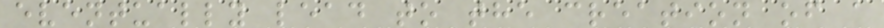eventually lead to the creation of a
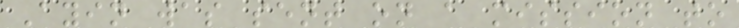Ayin was sent on a mission to
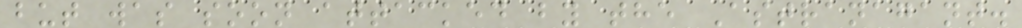but was soon attacked by the Astranagant.
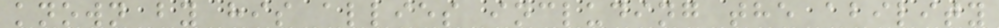known by his allies including the ability
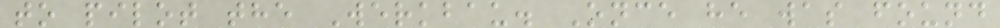to pilot the Werkbau. Once he was found
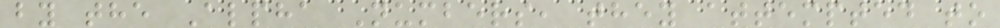by the Alpha Numbers, they attempted to
